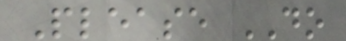Please DO
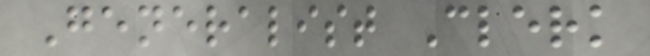Generalist Clerk
